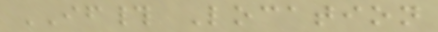IF# Location
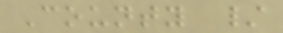County /
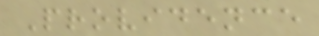Providence
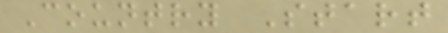Country Start
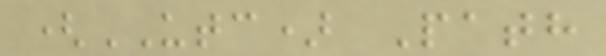(UTC) Path
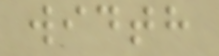width
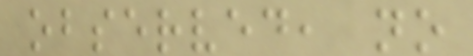observed, no
